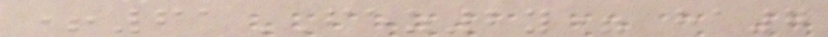+61FEZ2y= ha7
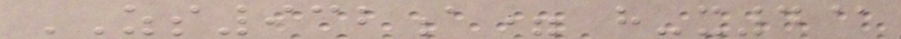ZS932a= h-x4@
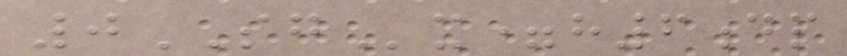0SGx=h6dp
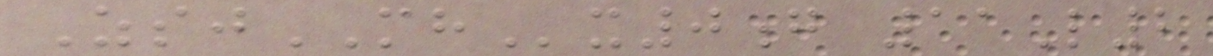ZsjMHx0g 11L2
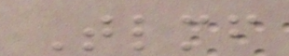Tlmf
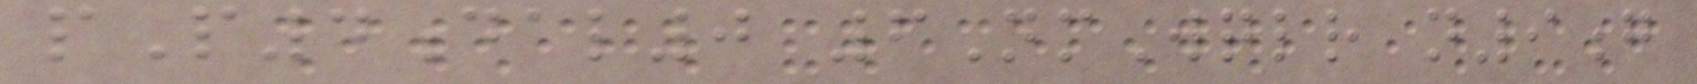pP4dal0 6NmWqlr n9g
